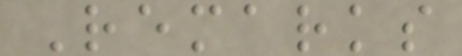Remarks
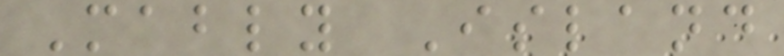Mably Island
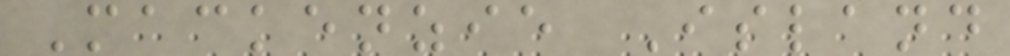Mackenzie Island
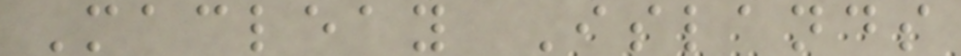Macleay Islands
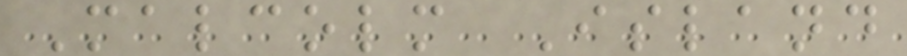Malcolm Island
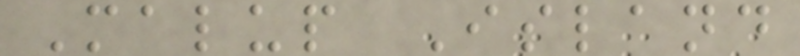Malup Island
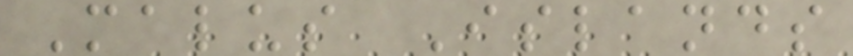Malus Islands
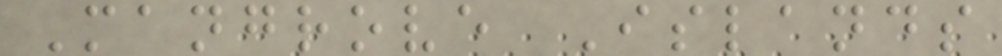Mangrove Islands
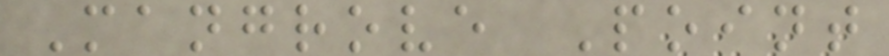Mangrove Point
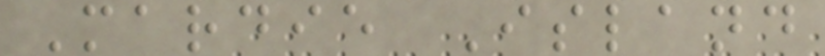Mardie Island
